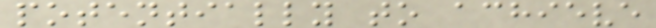potentially to achieve
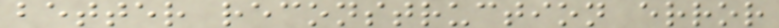better reconstruction error
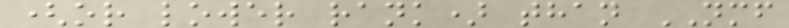(or lower rank) than NMF
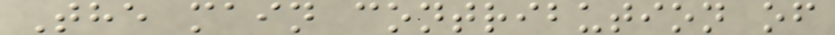The main contribution of
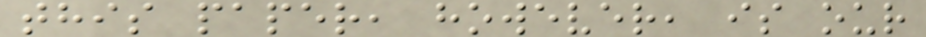this paper, however, is our
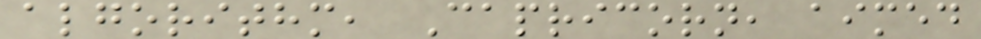algorithm, Capricorn, aimed
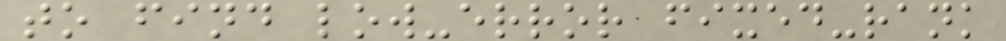to find low-error fixed-rank
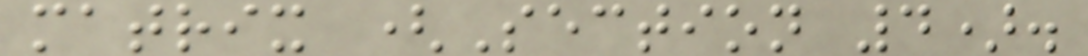matrix (Section 4).
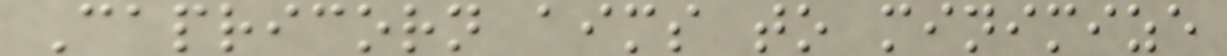Capricorn aims to minimize
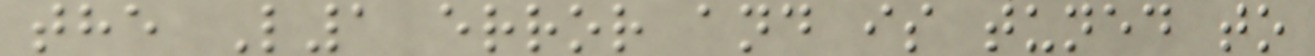the L1 error and is tuned to
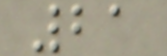21
